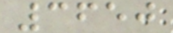3650
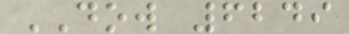DOW 6249
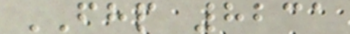FHP 8231
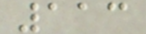113
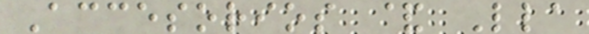Accesorios & Lla
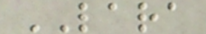LARA
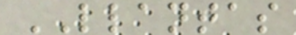LLANTAS
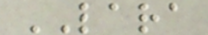LARA
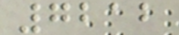7212
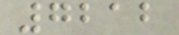7212
